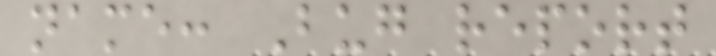name: Bug report
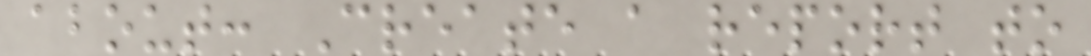about: Create a report to
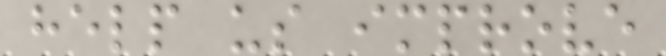help us improve
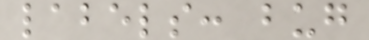labels: bug
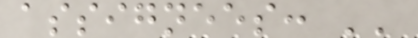assignees: ''
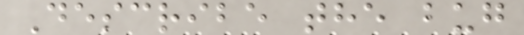Describe the bug
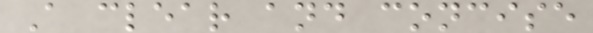A clear and concise
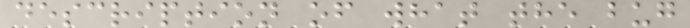description of what the bug
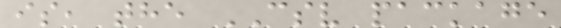is, the CSV package
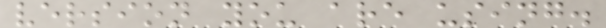version you are using.
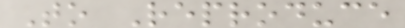To Reproduce
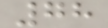78
